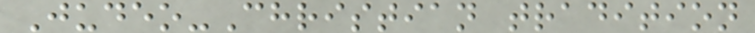Judeo-Christian tradition
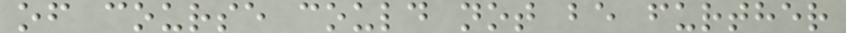of course could not be further
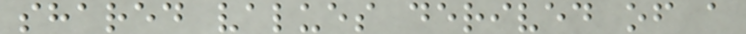shared values derived of a
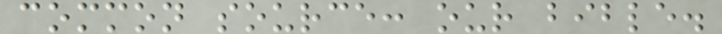common source: our bible.
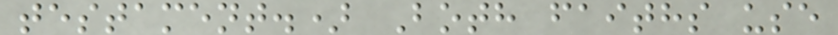testament.) Both faiths use
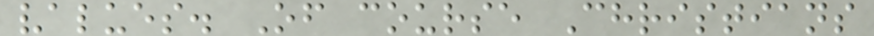values. Of course Christians
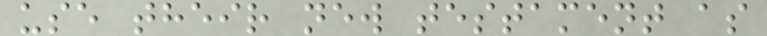use their new testament as
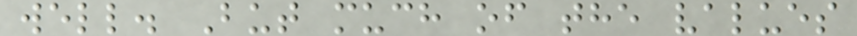well. But much of the values
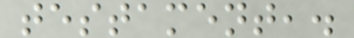testament,.
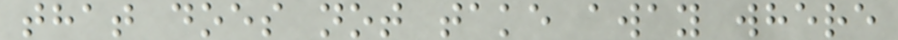that does not take away where
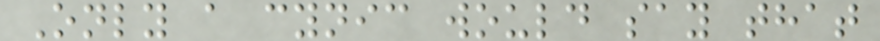Only a cynic would say that
